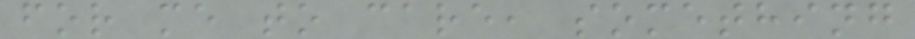for me to care, something
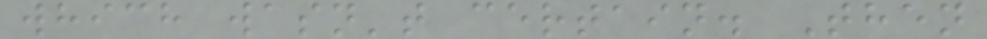which wasn't certain. Then
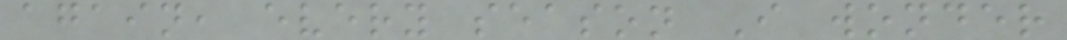again, every season I wonder
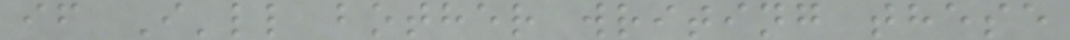if I'll bother writing these
